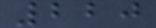220
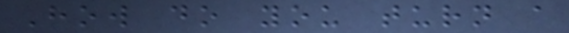How do you turn a
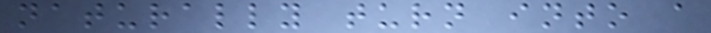naturally turn into a
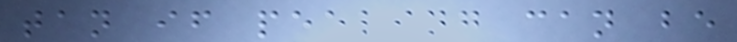tan if peeling can be
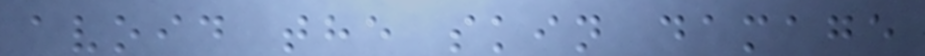avoid the skin damage
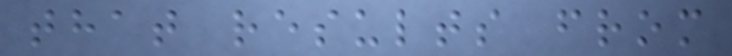that results from
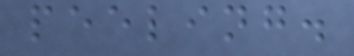peeling.
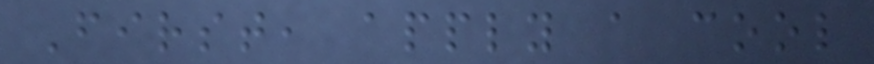First, apply a cool
